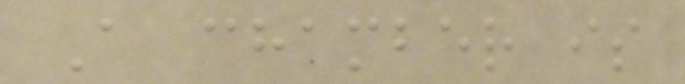A chamber is
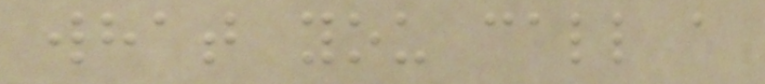what you call a
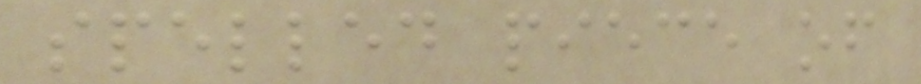spelled piece of
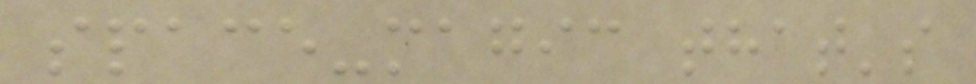space-magic that's
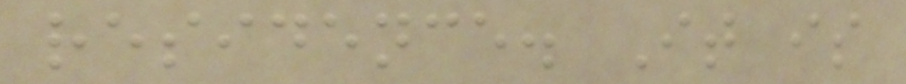residence. It is
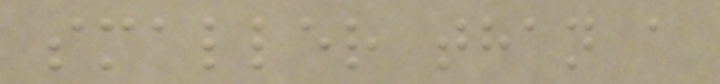smaller than a
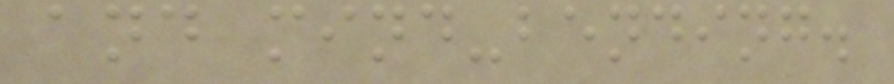and mind-bending.
